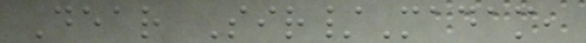Dear Sir/Madam,
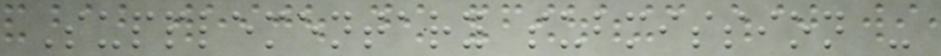Supplementary submission -
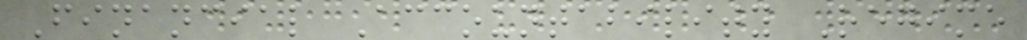Financial Accountability Regime
